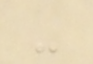-
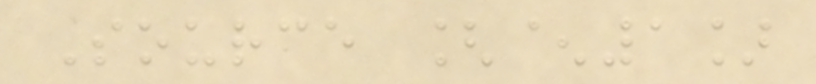Source [^1]
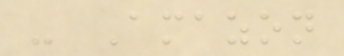- Amazon
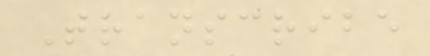Transcribe
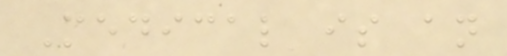Medical is an
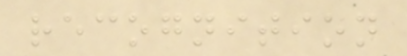recognition
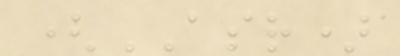(ASR)
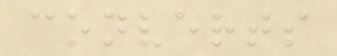converts
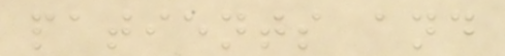patients and
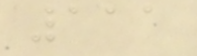111
